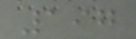197
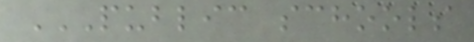PUBLIC SCHOOLS
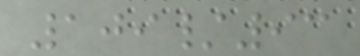109/93
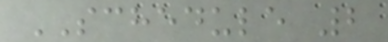SCHEDULE 2
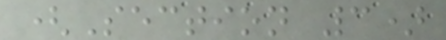(Section 3)
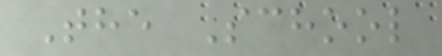The School
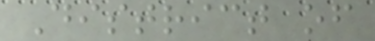District of
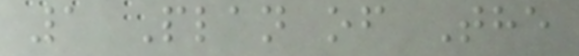1 Plan of The
